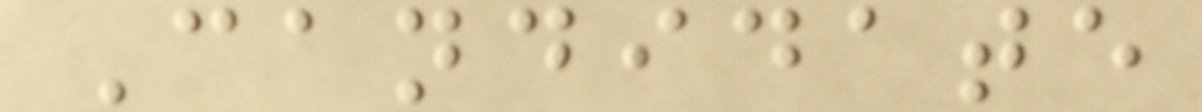Candidate
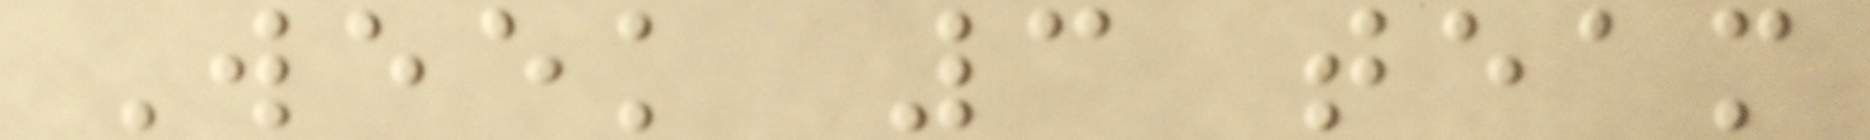Week 3 team
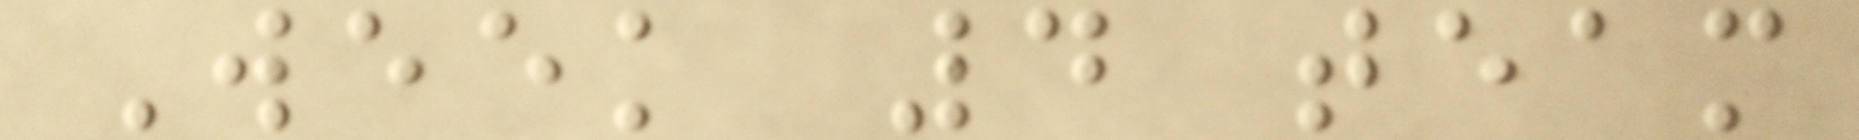Week 4 team
